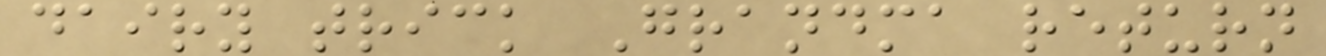dairy trick Grandma return
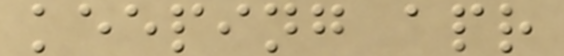keeping apr
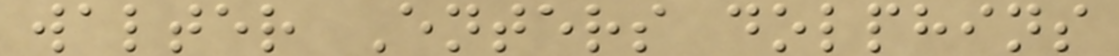walter Enters dolphins
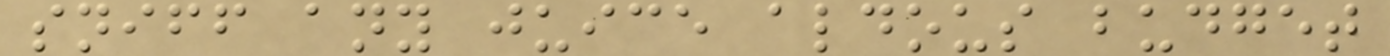sniff any juice aldous budget
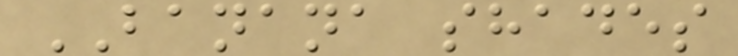BANANA shades
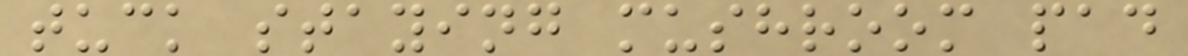tuck staying mushroom pad
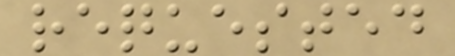requested
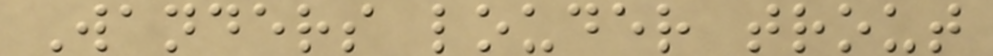Wanders louder trout
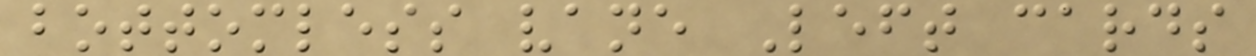bottomless vane Left cards
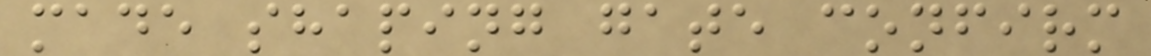made shaping gate confirm
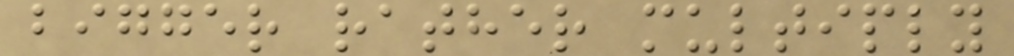bigger rather multiply
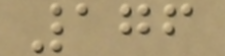176
